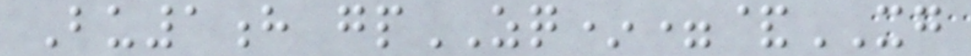Bu1h gpZQ*=&XG
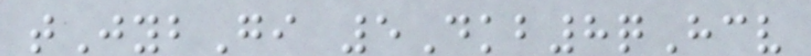tJybGi 5Dkb8qHcv
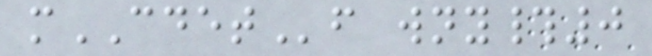mCDETf wny#0
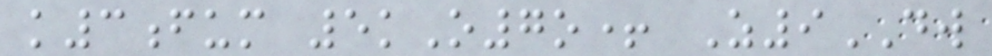k3fum 5kO7o+ Z9DW
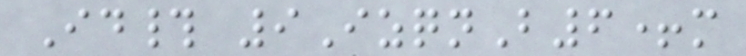Id# 9IzqnB6+m
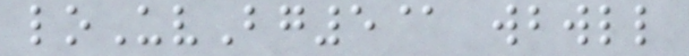loUvBg5@ wbwll
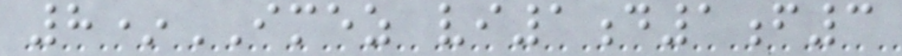8*IMEZ vi1d1f3
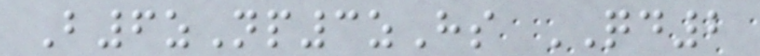B6zNp3zHs QD2
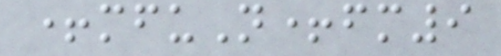+mfuN+fm9
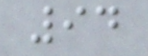94
